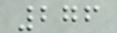276
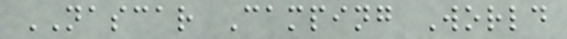NASCAR Camping World
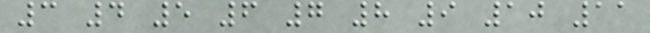3 4 5 6 7 8 9 10 11
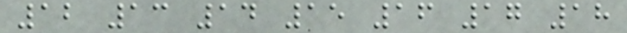12 13 14 15 16 17 18
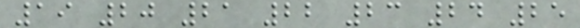19 20 21 22 23 24 25
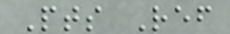Pts Ref
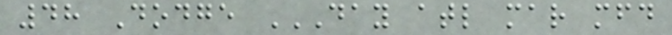48 Dodge DAY ATL MAR MFD
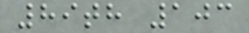89th 103
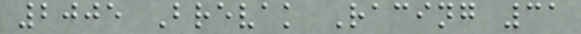2005 Brevak Racing 31
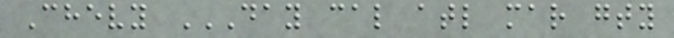Chevy DAY CAL ATL MAR GTY
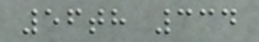56th 334
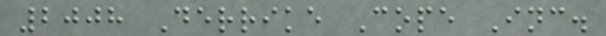2008 Derrike Cope Inc.
